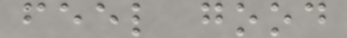feel good
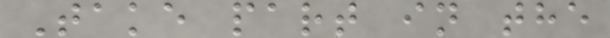Take part in the
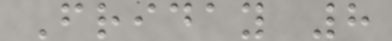Friday 8
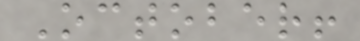October!
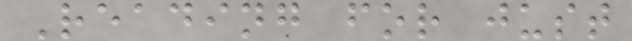Reading for just
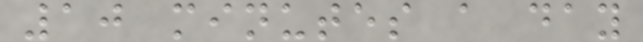10 minutes a day
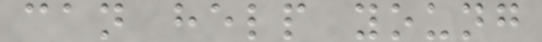can help young
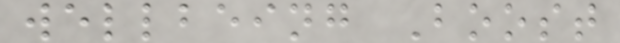wellbeing Boost
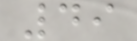49
